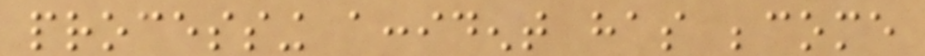processing accident has become
